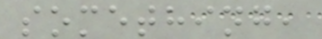something,
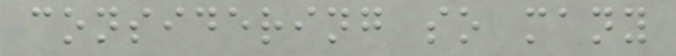considering so many
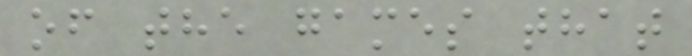of the games that
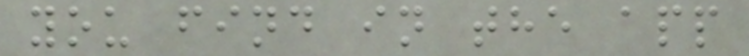you find in the app
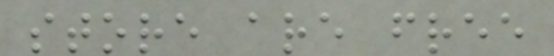store are free
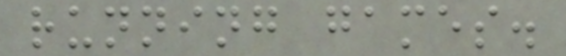running games.
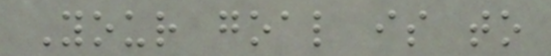Your goal is to
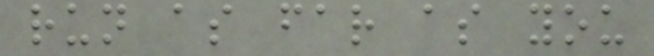run as far as you
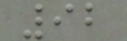92
